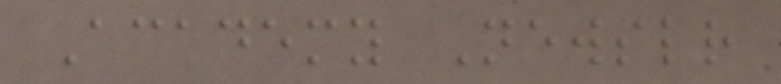Academy Newsletter
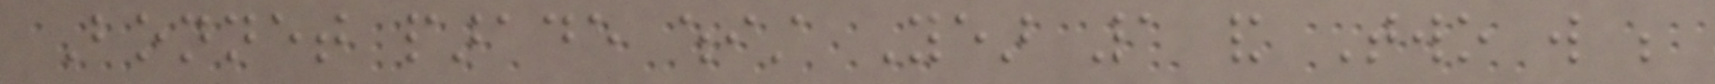Bonnet parade whist Year 1 and Two will be
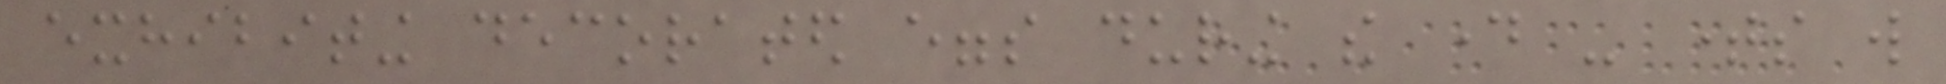exhibiting decorated eggs during the day - times will
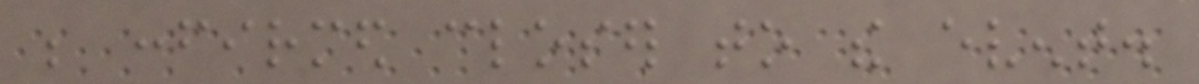be confirmed closer to the event.
